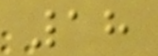18
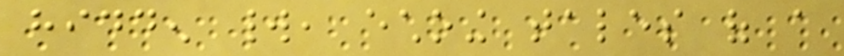hidden world, echoing tales of a
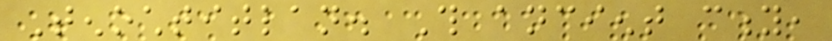Tenochtitlan. This ancient city,
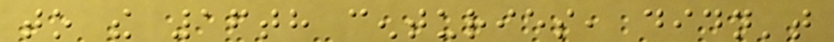to the 16th centuries, didn't
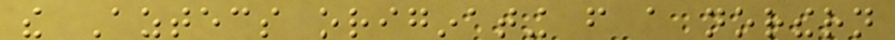the Aztecs originating from a northern
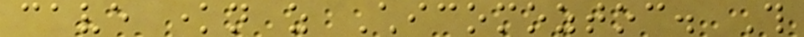cave known as Chicomoztoc. This
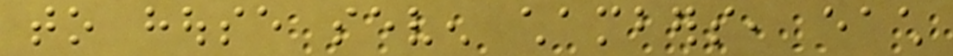to house seven chambers, each
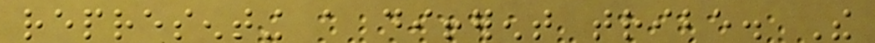representing a different tribe. The
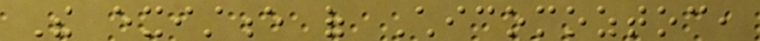The existence of Chicomoztoc,
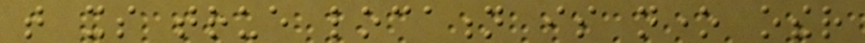that its true location is none other
